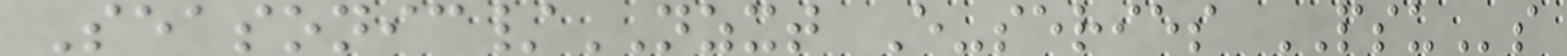Seasonic/NZXT E-series PSUs
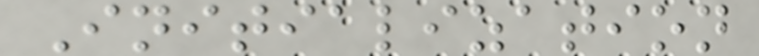Initialization
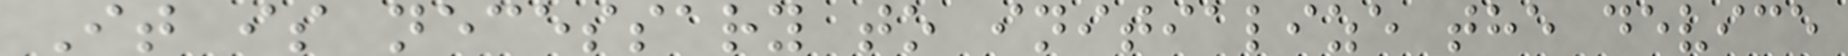It is necessary to initialize the device
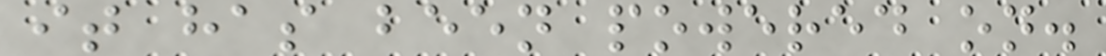it has been powered on.
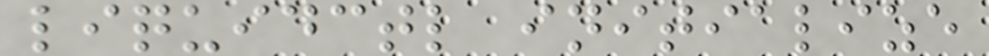liquidctl initialize
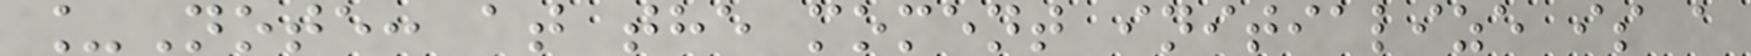_Note: at the moment initialize is a
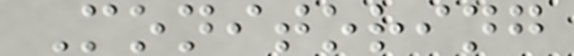Monitoring
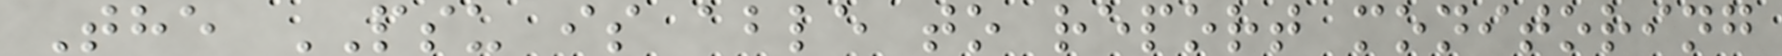The PSU is able to report monitoring
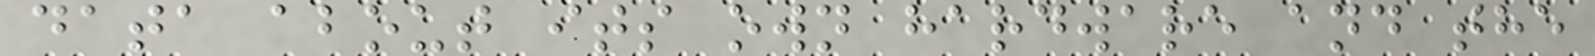data about its own hardware and the
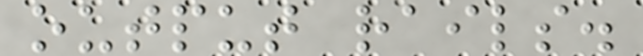output rails.
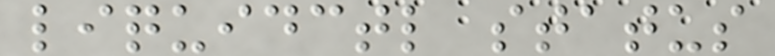liquidctl status
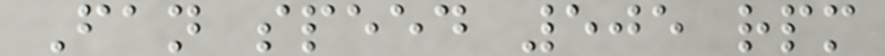Fan speed 505 rpm
